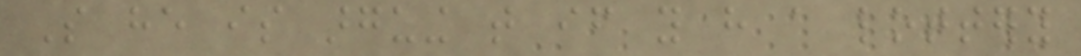So he is arguing that if you have a lottery
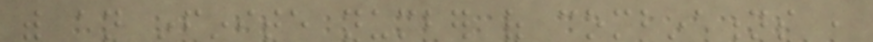with an infinite number of combinations ,
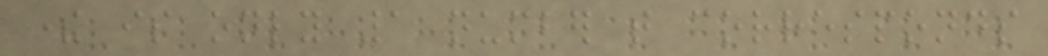there is only 1 number that corresponds
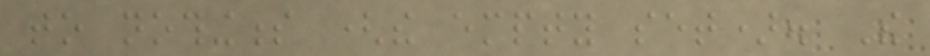to nothingness (the empty set). The
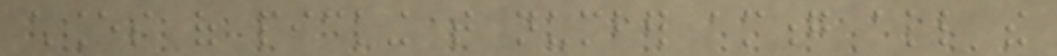chances of picking that number among all the
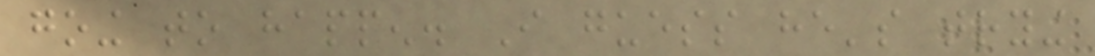going to happen. I guess he's trying
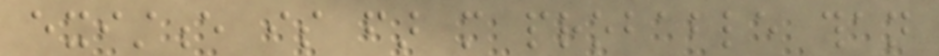existence is far more probable than
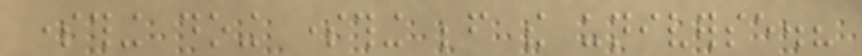something doing something before the universe.?
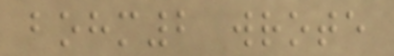bohm2 wrote
